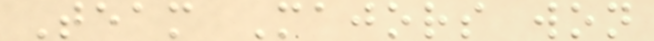Team Majors won
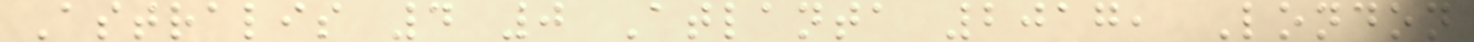Astralis 4 0 Atlanta 2017, London
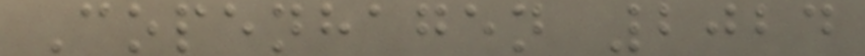Copenhagen 2024
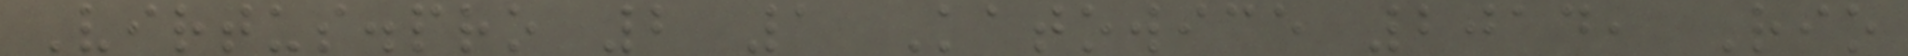Virtus.pro 2 1 Katowice 2014, Rio
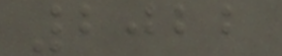2022
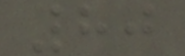80
